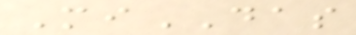MiDAS
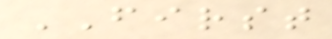FIRST
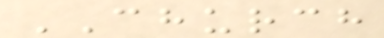CHURCH
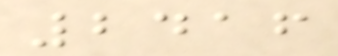2416
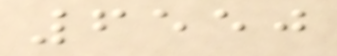6550
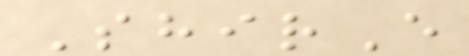ShirE
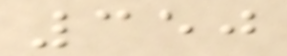350
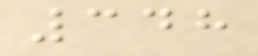348
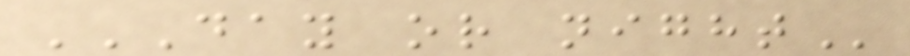DAY OR NIGHT
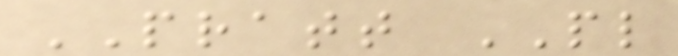PRATT PL
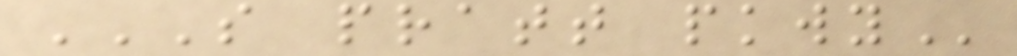S PRATT PKWY
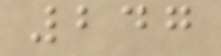247
